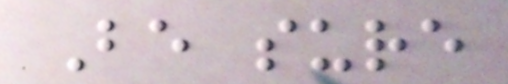Be sure
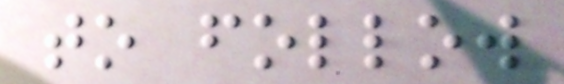to follow
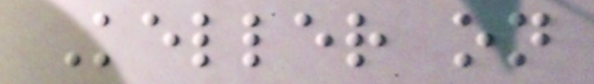Keller on
